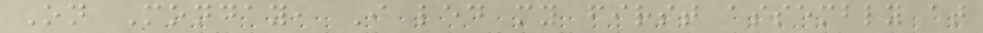On Monday, I led my first assembly at
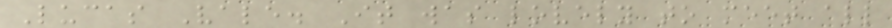Lucas Vale. It was lovely to meet all
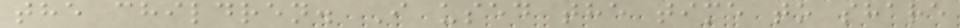the children. I used the time to share
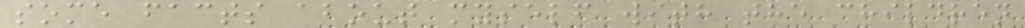some facts about myself with the children
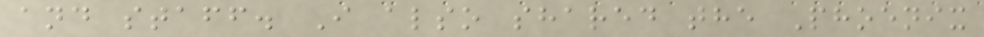and staff. I also shared the Phoenix
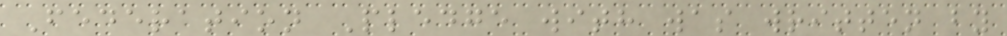Federation Pledge with was written by
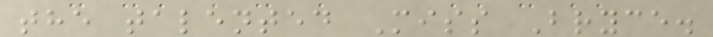the talented Miss Bryce.
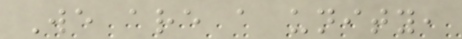We are a unity,
